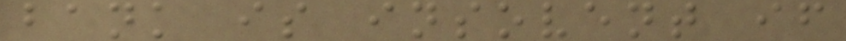bank is insovent if
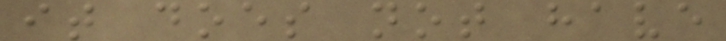it does not have
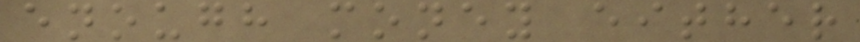enough money either
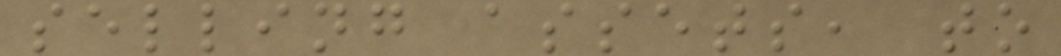selling assets, to
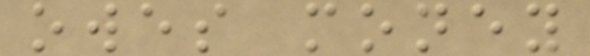owes money
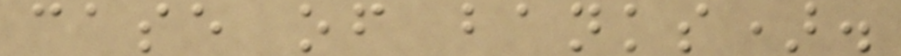case of banks).
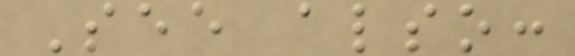See also:
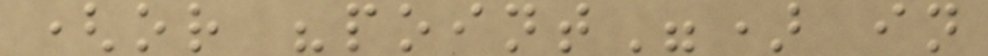(or "point") in
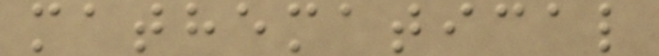mathematical
